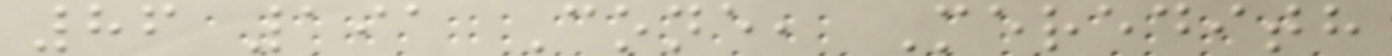86 191 Cone, Meredith
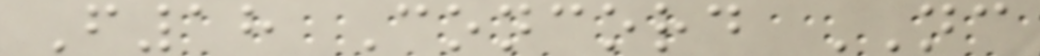F18 Concord NC
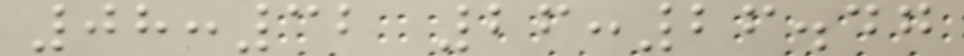08:32 26:26.47
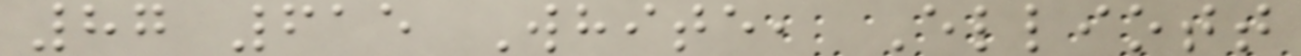87 615 White, Elliott
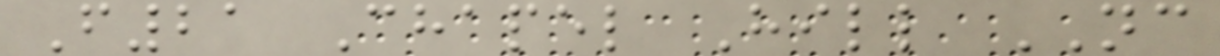F21 Chapel Hill NC
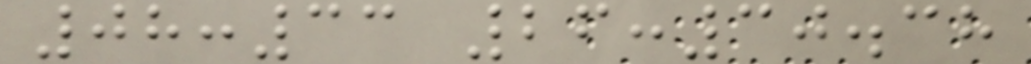08:33 26:30.38
